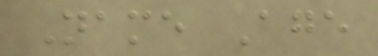Name Age
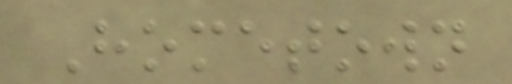Hometown
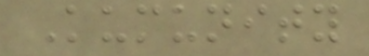Kumunity
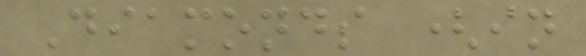Diamonds (in
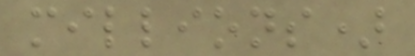millions)
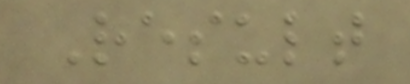Result
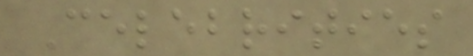Celebrities
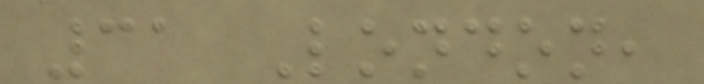31 London,
